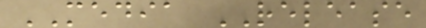MEDIA RELEASE
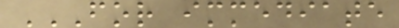FOR IMMEDIATE
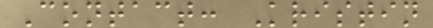Contact: Kristin
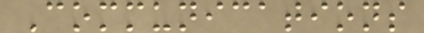Communications
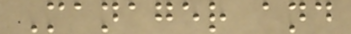Manager and
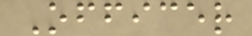Officer
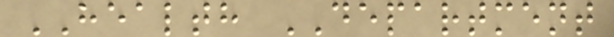HEALTH DEPARTMENT
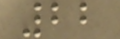22
